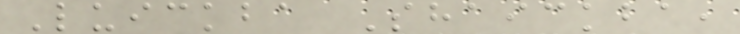Luickba Shaickba,
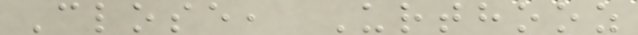Close, Urthooz
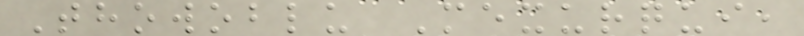Thowoblu Mexurqui,
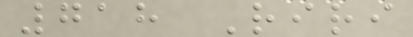718 Riri
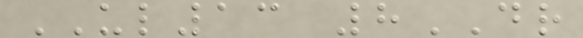UL13 8DR
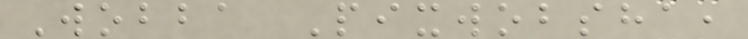Wobba Pixwobsha,
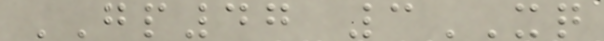GP47 3XQ
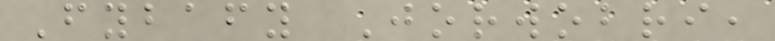Fybafy Jorwobri,
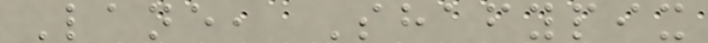Lane, Shafypix
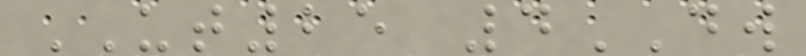UT25 4DW
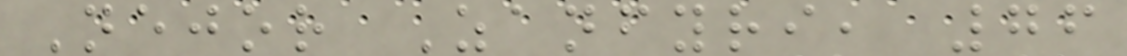Nejor Zanfyri, 76
